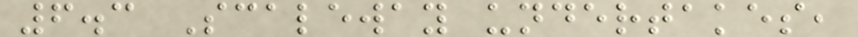6.3 Scaleway undertakes,
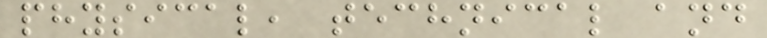physical, technical and
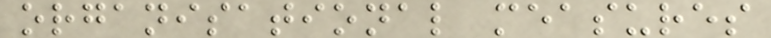organisational measures
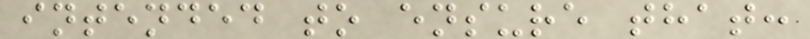intended to ensure that:
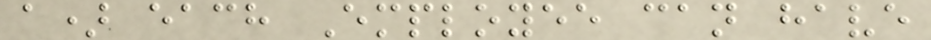a) each Employee can have
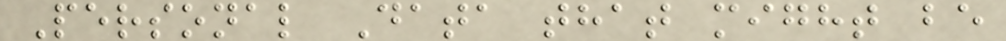Personal Data that might be
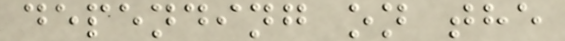depending on the
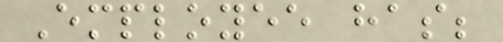Employee has;
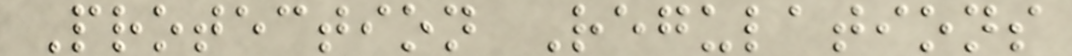Protection Regulations
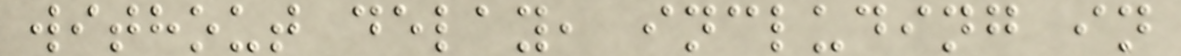without delay, including in
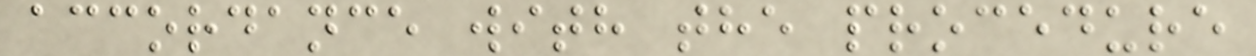accordance with the procedure
